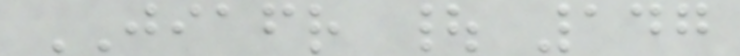JIAFR | 147
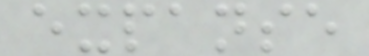expanse
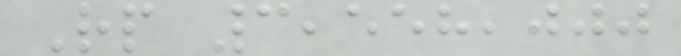Rp 3,558,000
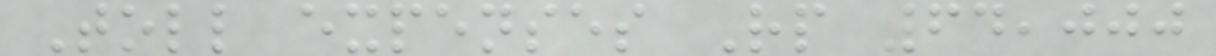Toll expenses Rp 64,000
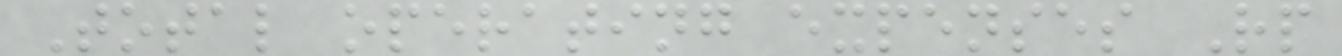Total operating expenses Rp
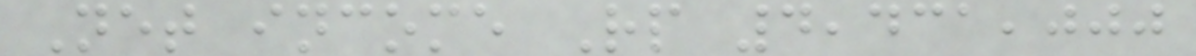Net income Rp 4,431,000
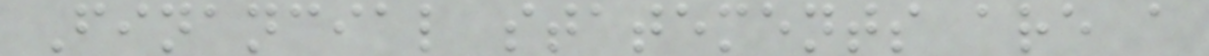Financial statements are a
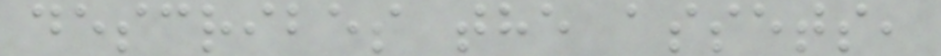describes the assets,
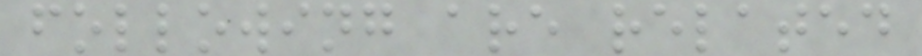following are related
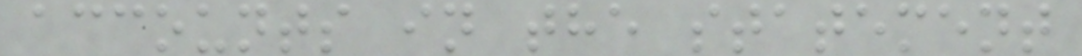accounts in the statement
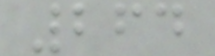264
